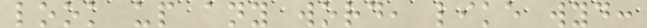look up any word, like wyd:
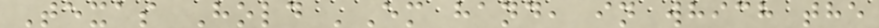Texas Hold 'Em hand, in which the
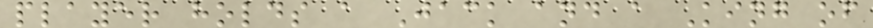player holds a Jack and a King of
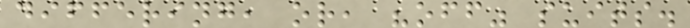differing, or, "off" suits.
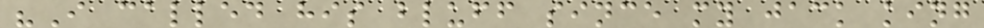"I called his bluff since my jack king
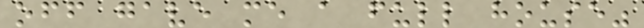off gave me a full house"
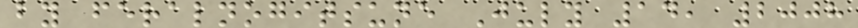by feralnogitsune July 14, 2008
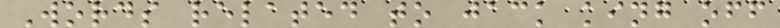Words related to jack king off
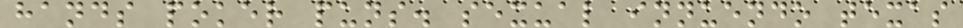hands poker puns. sexual innuendo texas
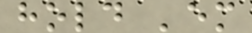hold 'em
